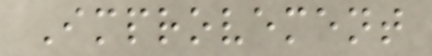Improvement
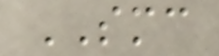SMC
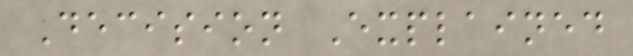Decision Explained
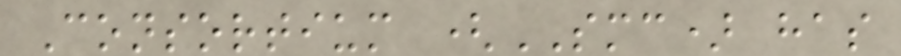Consortium (SMC) has
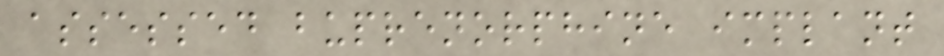assessed buprenorphine implant
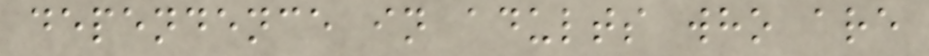dependence in adults who are
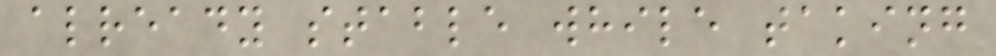already stable while taking
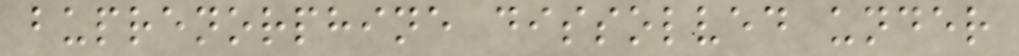buprenorphine dissolved under
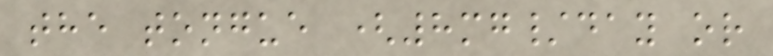the tongue (8mg/day or
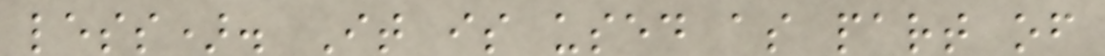less). It is used as part of
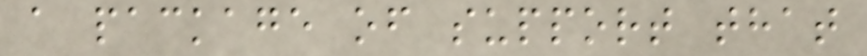a package of support that
